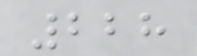228
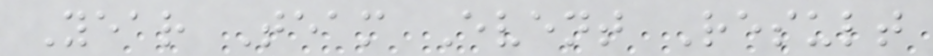Year Team Event Result
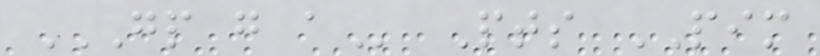GP G A Pts PIM
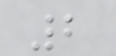2
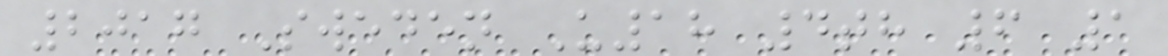2017 Sweden U18 4th 6 1
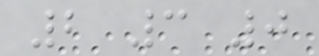2 3 0
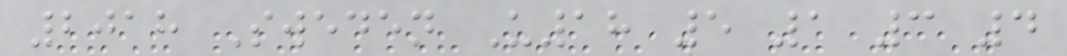2018 Sweden U18 5 1 3 4
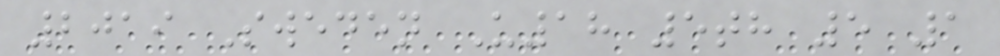2019 Sweden U18 5th 5 1
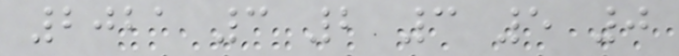2021 3 2 3 5 0
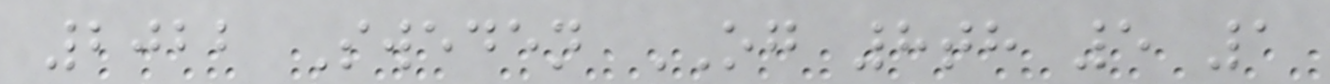2022 Sweden OG 8th 5 1
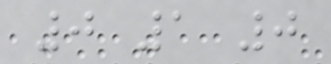0 1 0
